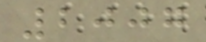2007
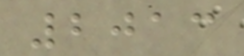2013
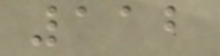112
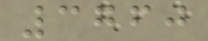3760
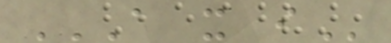A X I
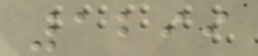1299
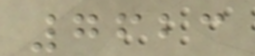7623
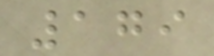179
